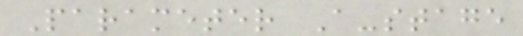Parameter A-stage
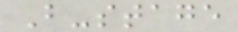B-stage
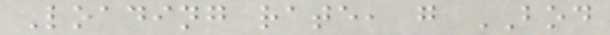Loading rate, g BOD
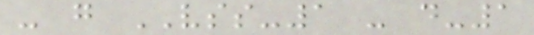- g VSS-1 - d-1
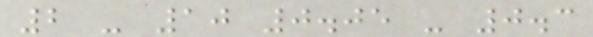2 - 10 0.05 - 0.3
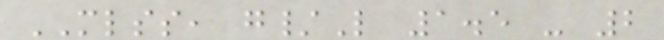MLSS, g/L 1.5 - 2
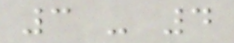3 - 4
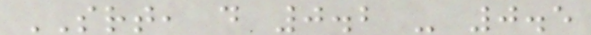SRT, d 0.2 - 0.5
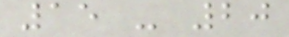15 - 20
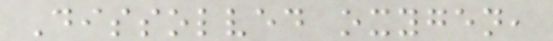Dissolved oxygen,
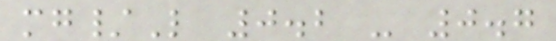mg/L 0.2 - 0.7
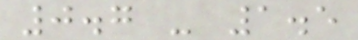0.7 - 1.5
